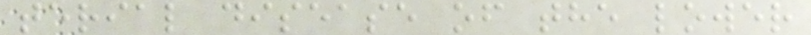terial disease of the lower
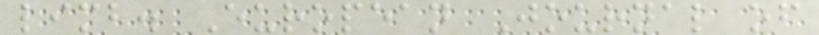limb. European Journal of
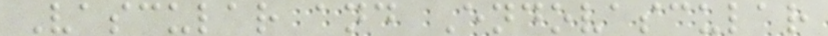Vascular and Endovascular
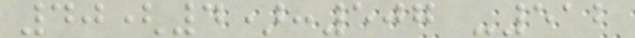40(4):507 -512
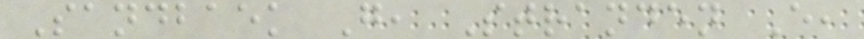Sandbaek G, Stranden E,
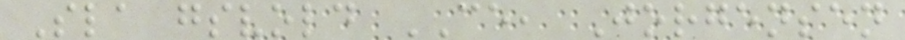Sla gsvold CE, Jorgensen
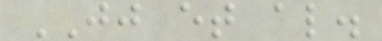JJ et al.
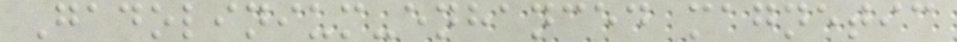Gadolinium-enhanced magnetic
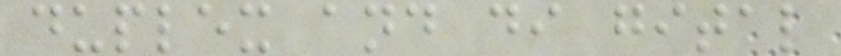duplex and di gital
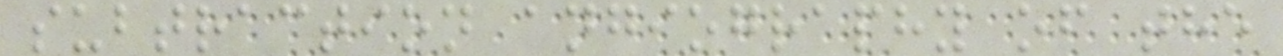subtraction angiography of the
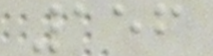156
